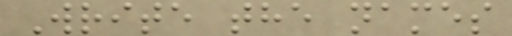Write the names
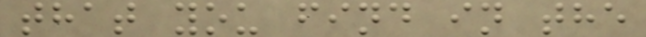that you find in the
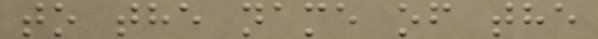to the name of the
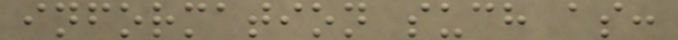information such as:
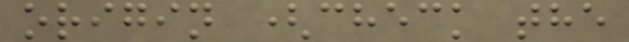origin (check the
